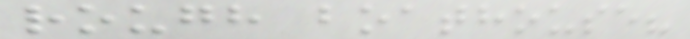rough boathouse?
